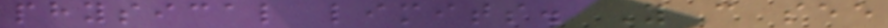physical limits. You can see
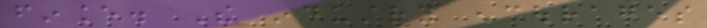finance. The industry encourages
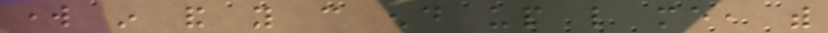work in and you can end up like me, with
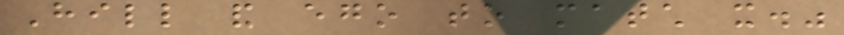Hill and ego to match it."
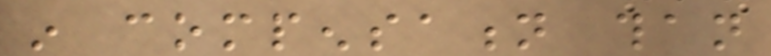in compensation than
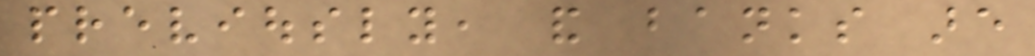previously, and banks are
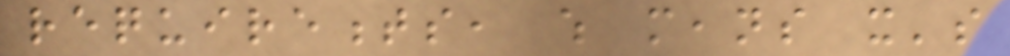requirements, which means it's
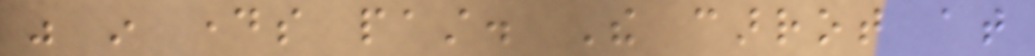was in days past. The carrot at
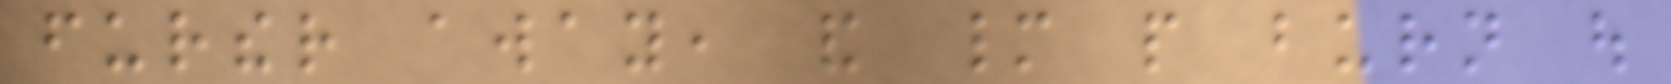further away, and many people burn out
